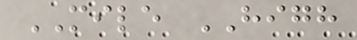MILE HIGH
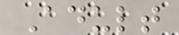Adult
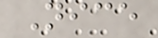Nice
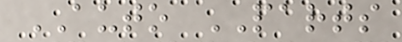AUTO PARTS
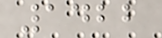1422
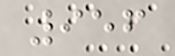956
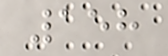158
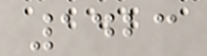1423
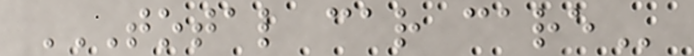TOTAL CAR CARE
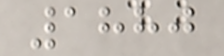1880
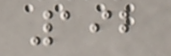192
